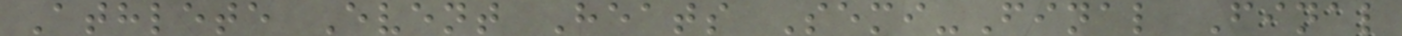Athlete Event Heats Semi-Final Final
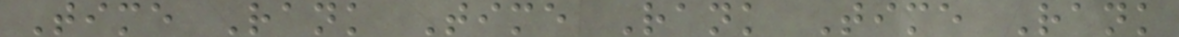Time Rank Time Rank Time Rank
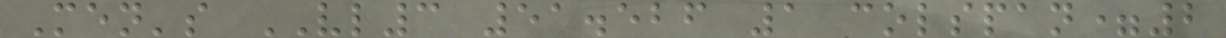Men's VL3 51.526 1 colspan=2
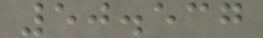50.537
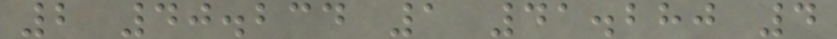2 40.234 1 41.280 4
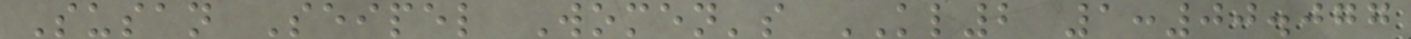Susan Seipel Women's KL2 1:00.077
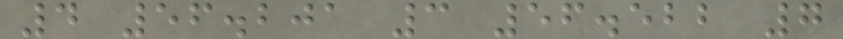4 56.201 3 56.522 7
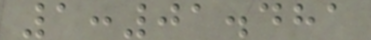1:01.481
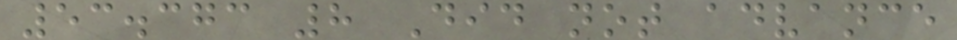53.373 8 Did not advance
